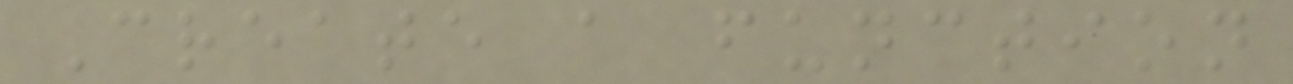Create a function
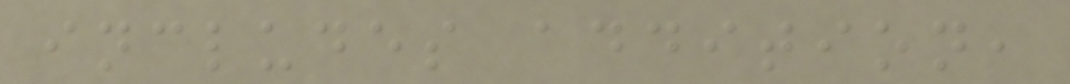includes addition,
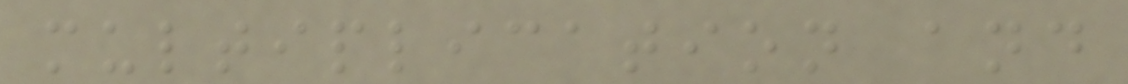multiplication and
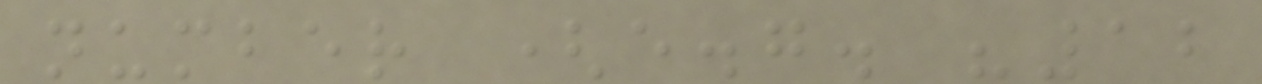number (e.g. "12
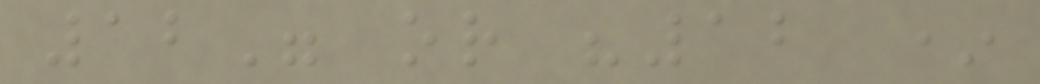12" or "12 *
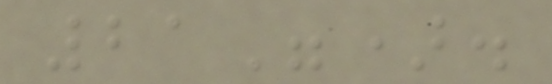21").
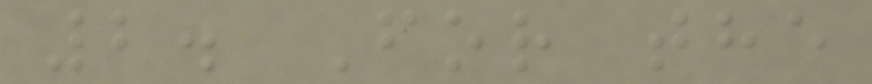2. For the
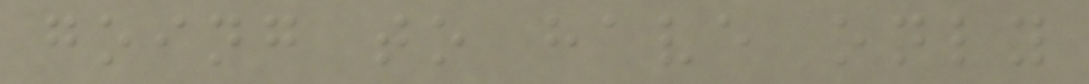going to have only
